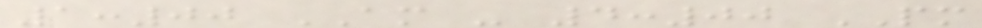1:00 AM - 4:00 PM
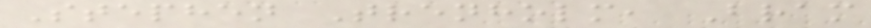Stephen Trenholm, Bram
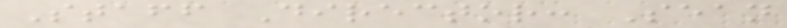Staff Director: Sean
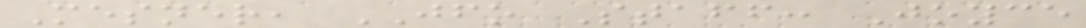Mesner, JFO Staff: Joyce
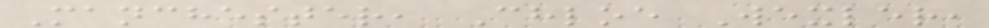Manchester, Chloe Wexler,
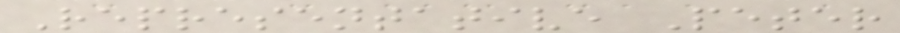Representative Peter
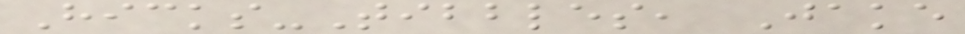Hicks-Tibbles, Jake
